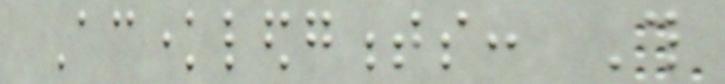Acknowledgments: This
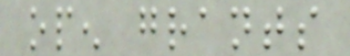open grants
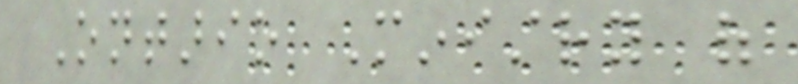Ontario Ministry of
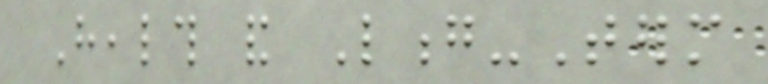Health and Long-Term
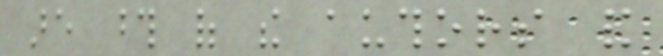are those of the authors and
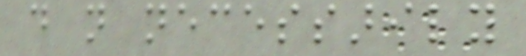do not necessarily
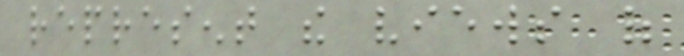represent the views of
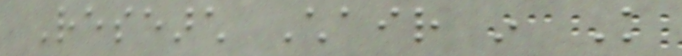Research Chair in Knowledge
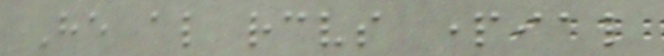He also receives partial
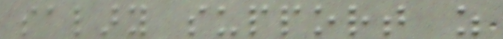salary support as
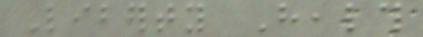Liberty Health
